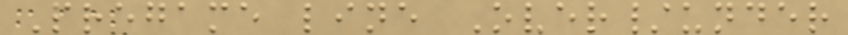Pregame line Over/under
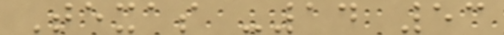Texas -14 53
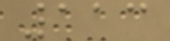113
